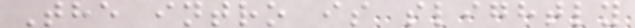The intro is slightly
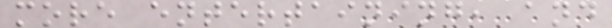more entertaining, and
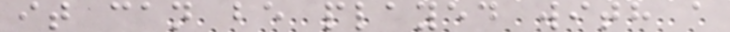it can be played with a
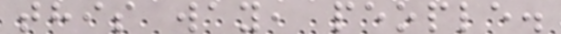this way, people.
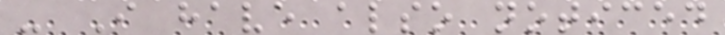- I have also noticed
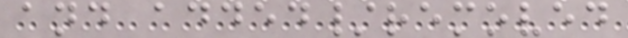and added/removed
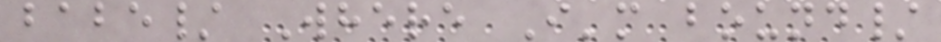babe/ Where I'm bound/
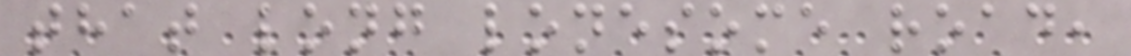that long lonesome road,
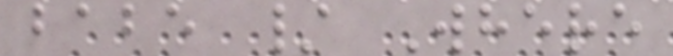babe / Where
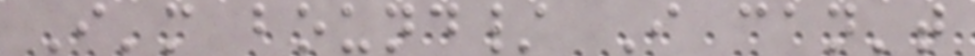I'm bound/ I can't
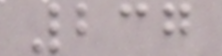237
